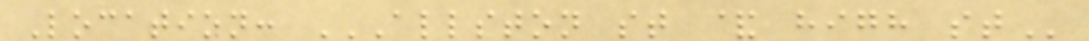Location: ALLSTON ST & HIGH ST
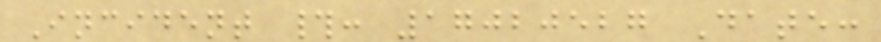Incident #: 17020527 Date:
